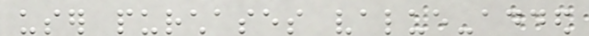user purchases value-added
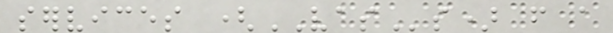services (VASs) from a
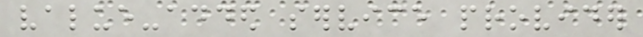value-added service provider
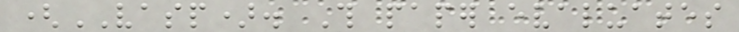(VASP). This paper evaluates
